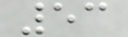53
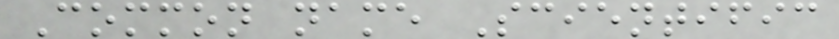Common name Scientific
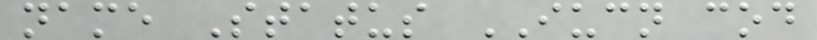name Status IUCN cod
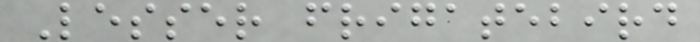Lesser frigatebird
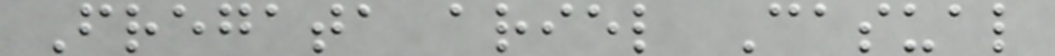Fregata ariel Casual
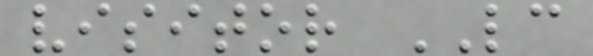visitor LC
